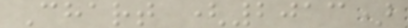Chart (2013)
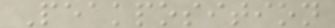Peakposition
